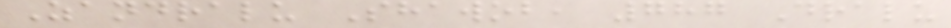Zandralu Shawob, 787 Dralu
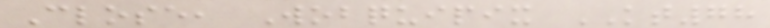Close, Wobquipix KT78
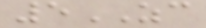5ZC
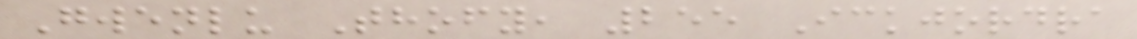Gwenlu Thofy, 255 Ickjordra
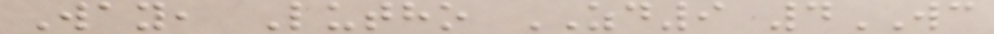Way, Lutho ZD9 4WC
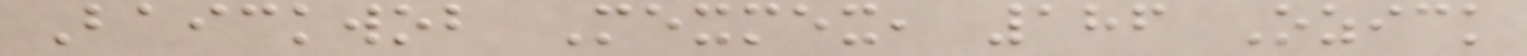Baickwob Mexmex, 186 Ozick
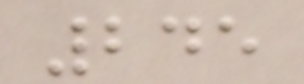245
